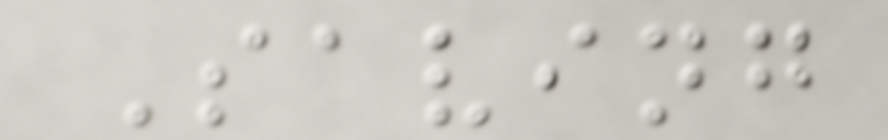Saving
